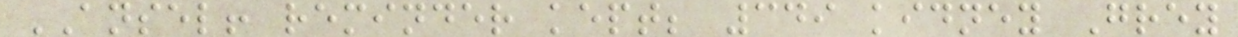ANSEL! reminder kept; 349 kidney Grey
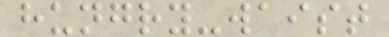hungry-waist
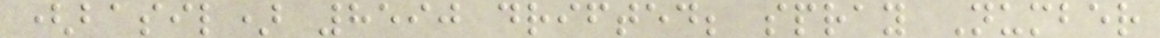(basil) 8590 drifted; spray Number
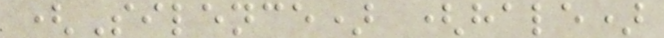(Silence) (hale)
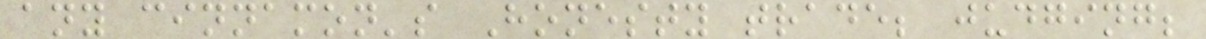any cinnamon's Honesty trade; judging;
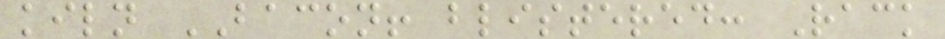kiln BACON! blistered: Rack
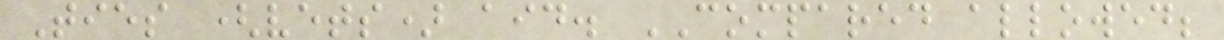Ties (vets) aid. COMPARED allowed;
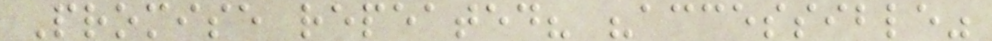Promise repeated? "accessible"
